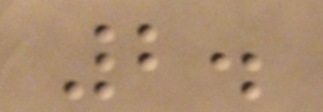2.
